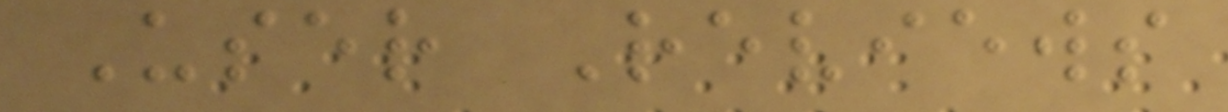User Reviews
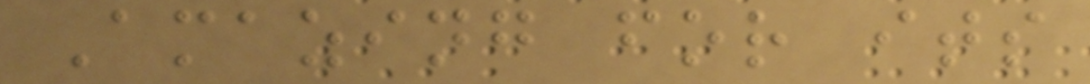Amazing for its
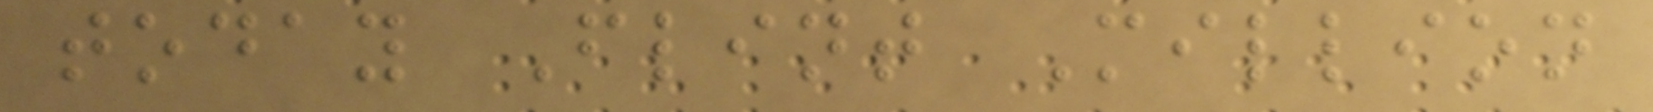today Flint Million
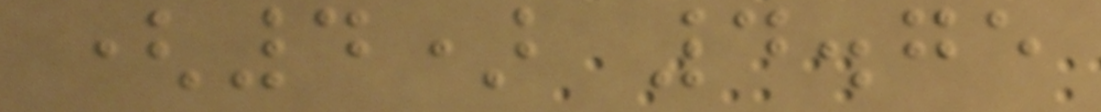(4) 4.75
